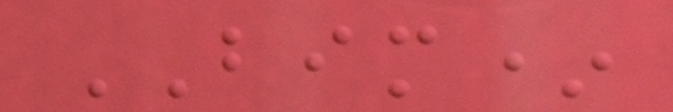BIM*
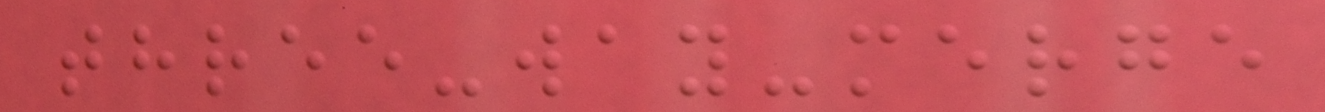three-way-merge
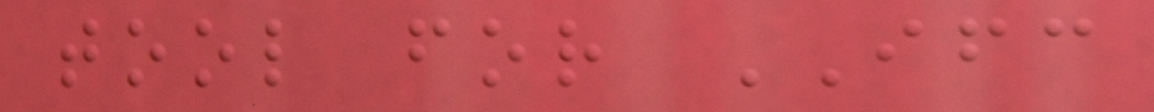tool for IFC
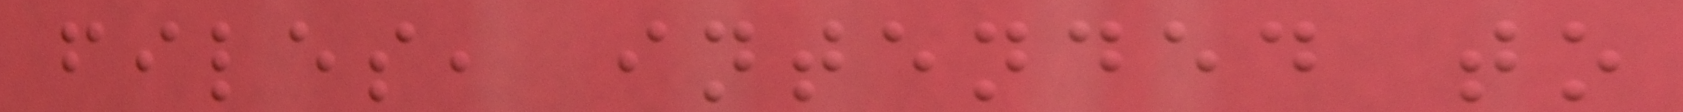files, intended to
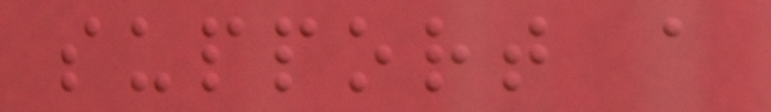support a
